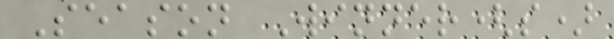Season Winner(s)
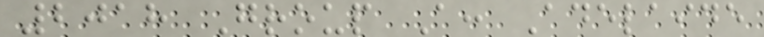2018 Group A: Adelaide
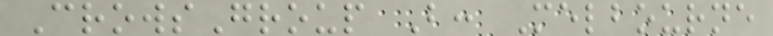CrowsGroup B: Melbourne
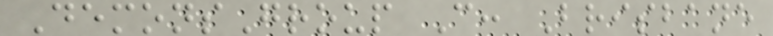DemonsGroup C: Brisbane
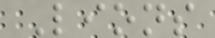Lions
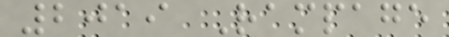2019 Rampage
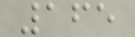165
